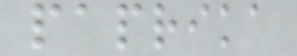paprika
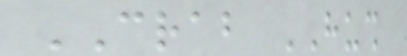CRAB HUSH
